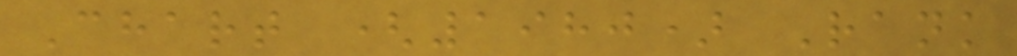Chart (1980) Rank
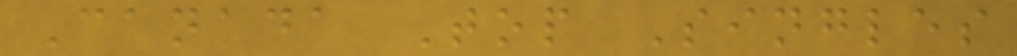Canada Top Singles
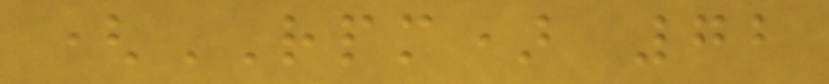(RPM) 72
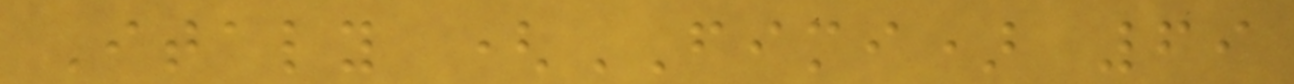Italy (FIMI) 69
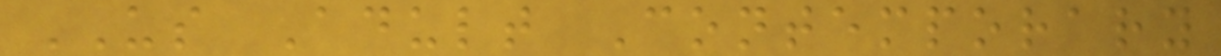US Adult Contemporary
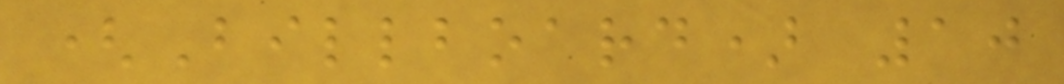(Billboard) 10
